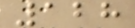128
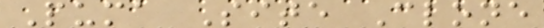Puma Site Clone
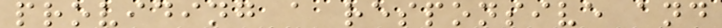providing a responsive and
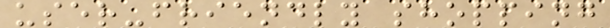user-friendly shopping
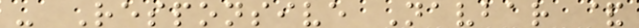- Responsive Navbar &
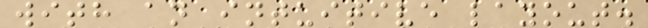with an intuitive layout.
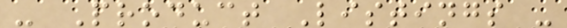- Product Listings -
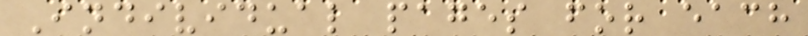Individual pages for each
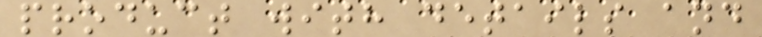product with details and
